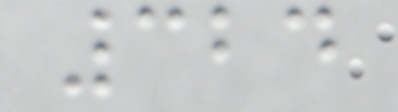324
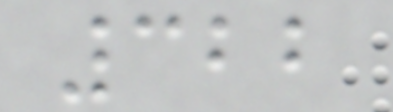322
